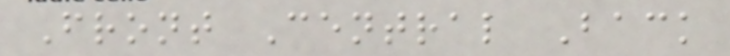Front Central Back
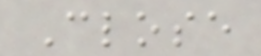Close
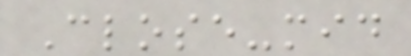Close-mid
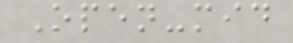Open-mid
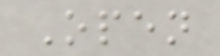Open
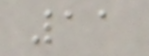11
